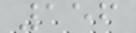156
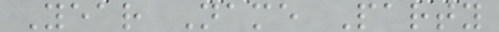Year Name Party
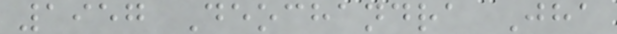1957 Deochandra Jha
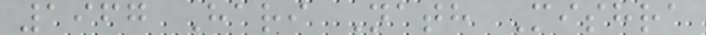1967 Hari Nath Mishra
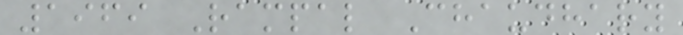1969 Rampal Chaudhary
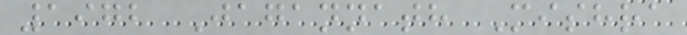1972 Jagannath Mishra
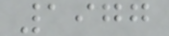1977
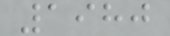1980
